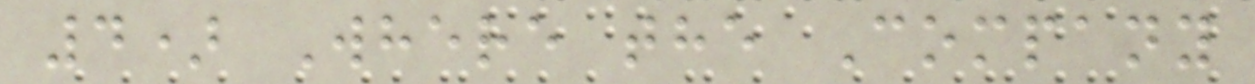4) Where the Company
